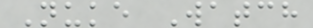Nuke Watch
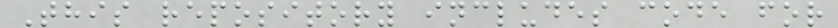This repository includes code for
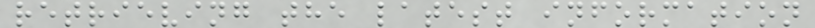retrieving the latest information
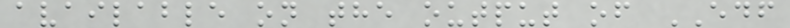available on the output of EDF
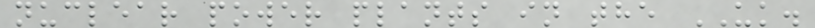nuclear power plants in the UK.
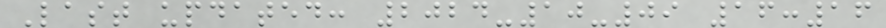Last updated: 2024-10-09 16:16
